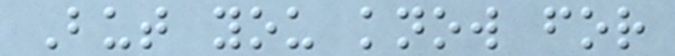But you know for
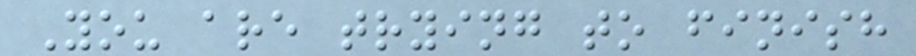You are trying to finish
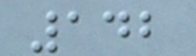142
